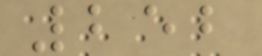252
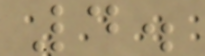4.
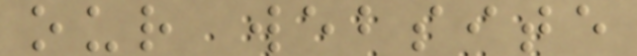our website
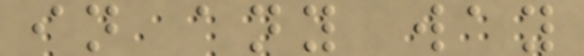in any way
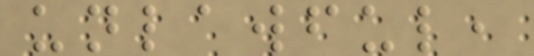unlawful,
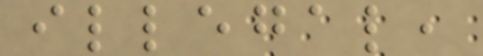illegal,
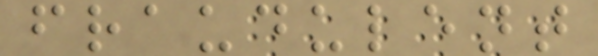fraudulent
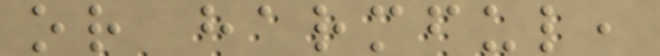or harmful,
